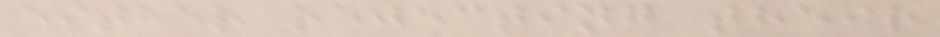either rejecting their
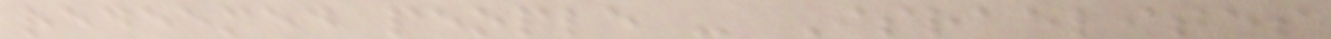redeemed people - Israelites
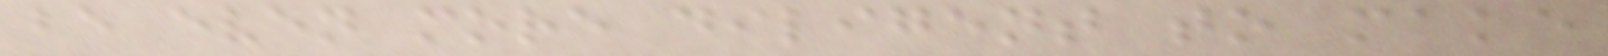be even more diligent to make
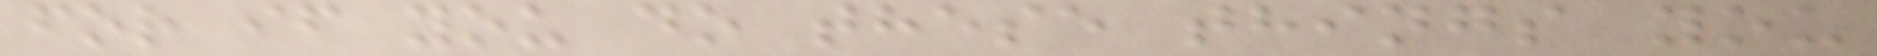for if you do these things you
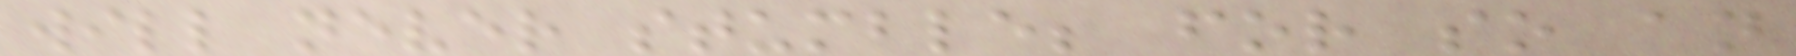will never stumble; for so an
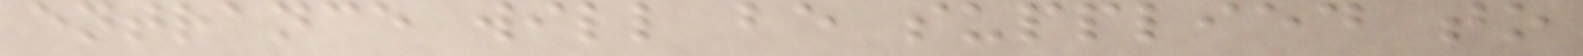entrance will be supplied to
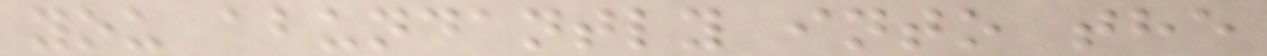you abundantly into the
